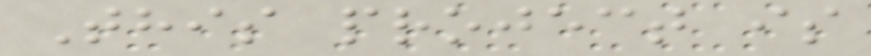This project is
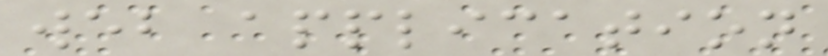web application
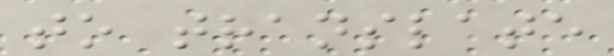to translate
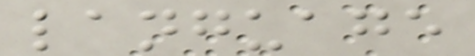language
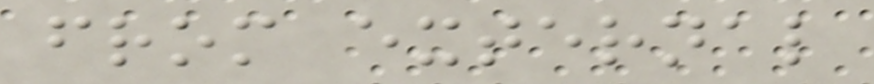from external
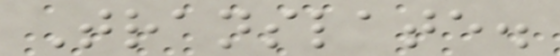Translate.
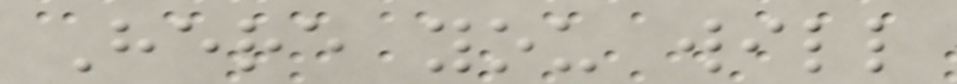Here you will
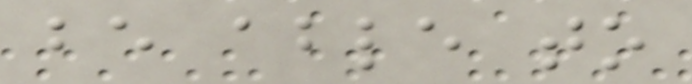be able to
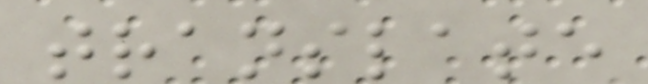translate
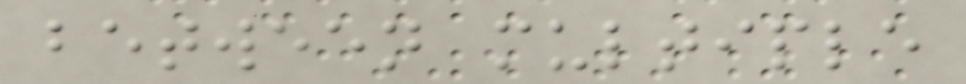between multiple
